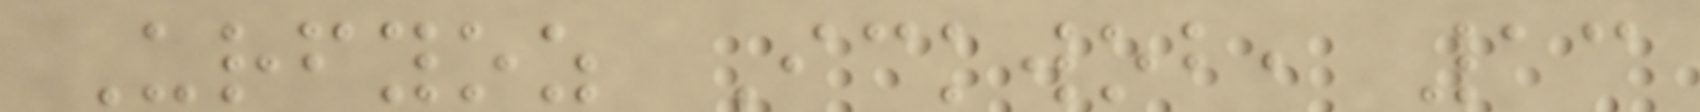Urfyoz Ickwob, 13
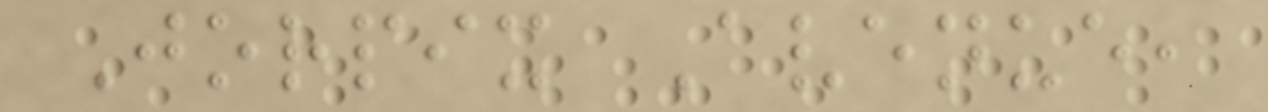Jorpix Avenue,
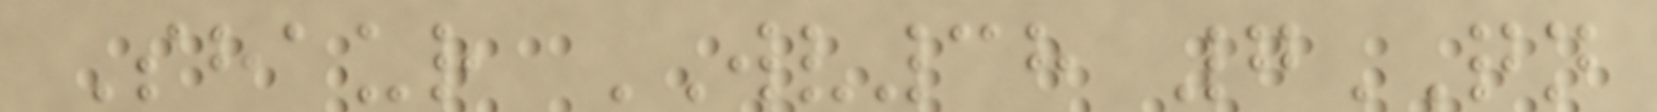Shaur WV38 7QN
